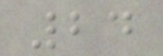24
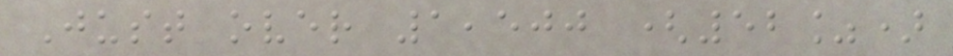Just over 1,500 (52%)
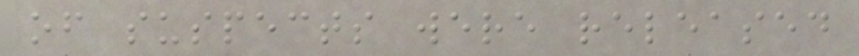of suspects were released
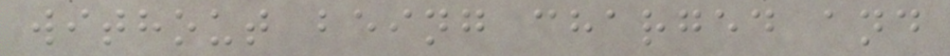without being charged and
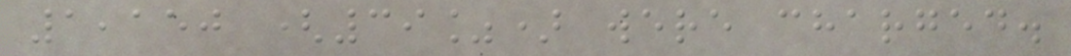1,150 (39%) were charged.
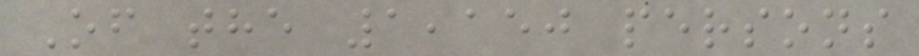Of the 1,150 persons
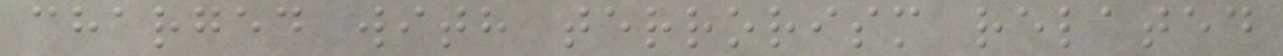charged with terrorism related
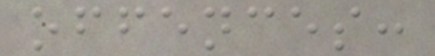offences:
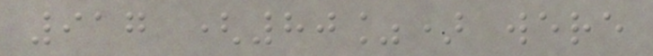917 (80%) were
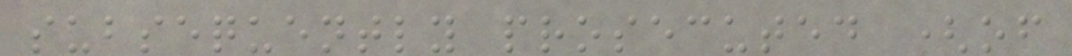subsequently prosecuted (of
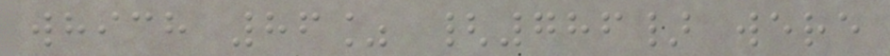which 86% {786} were
